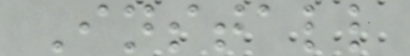Install
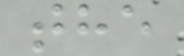the
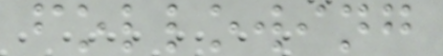following
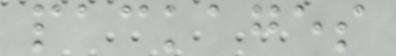packages
